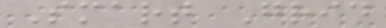Smart Grid
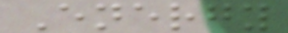Energy
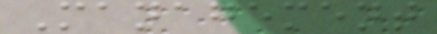Management
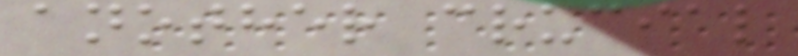another crucial
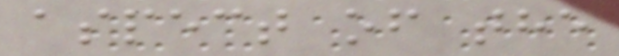aspect of the
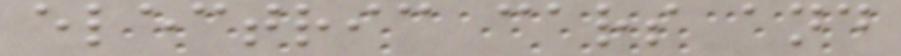electric cars and
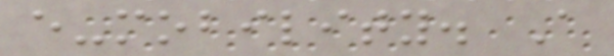e-mobility. A
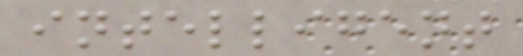intelligent
